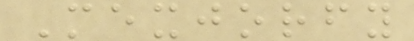Mexjorfy
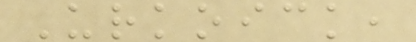Urkoick,
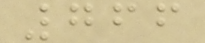766
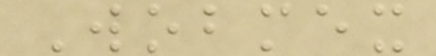Wobmex
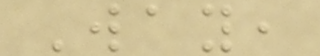Way,
